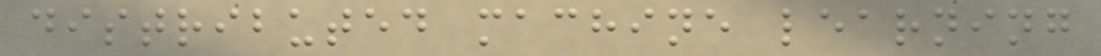distributed machine learning
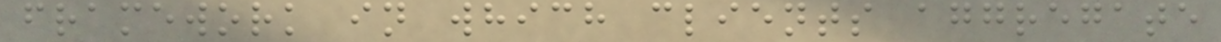framework in which clients aggregate
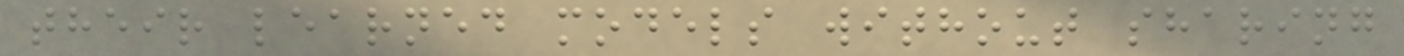their learned models without sharing
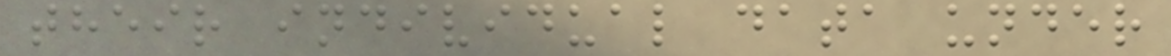their individual data under
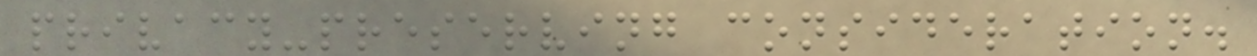privacy-preserving consideration.
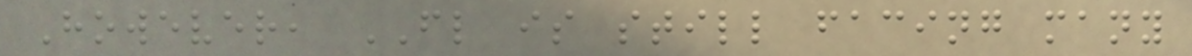However, FL is still facing many
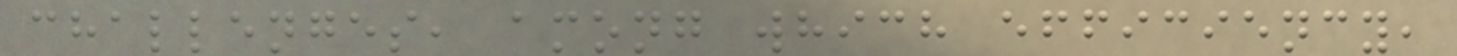challenges, among which efficiency,
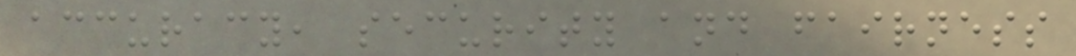accuracy, security and fairness
